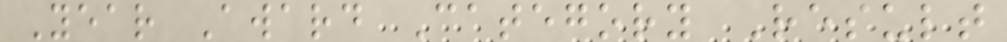Year Award Category Result
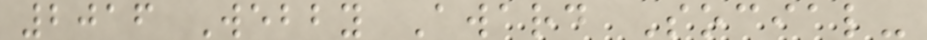2016 Webby Award Social-
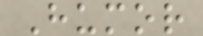Humor
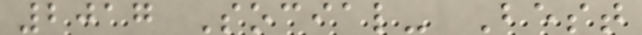2017 Social- Best
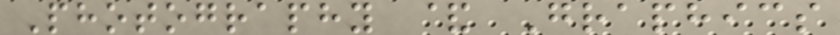Photography & Graphics
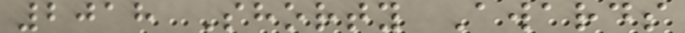2018 Shorty Awards
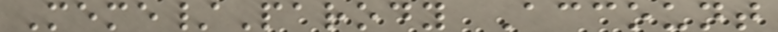Meme/Parody Account
